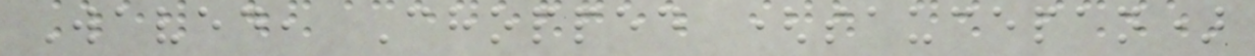Waved, Chopped (saucepan)
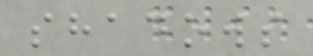shadows
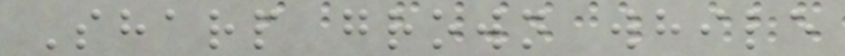Sharp grown while
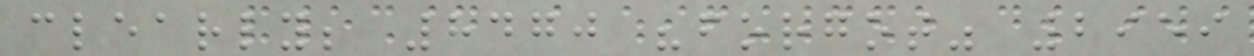clearly; 8470 "forgot" 2959
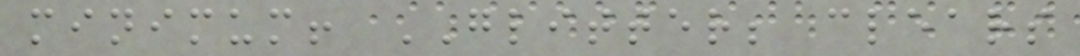minimum! GLITTER; clears
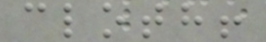cloth!
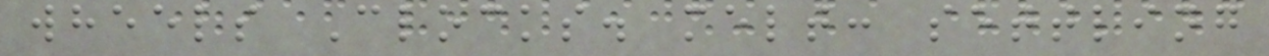wheels Clocks. melt: settling
